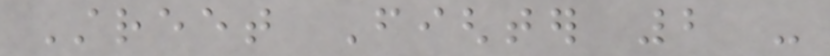Street Fighter 2 -
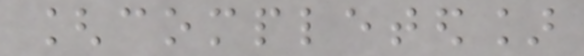[completed]
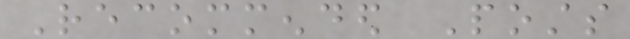Recommended Posts
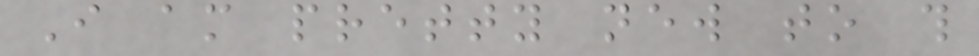I am pretty new to this
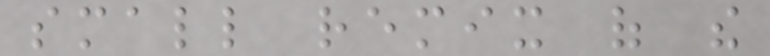small remix of the
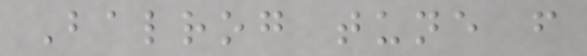Balrog tune from
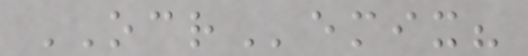OCRemix?
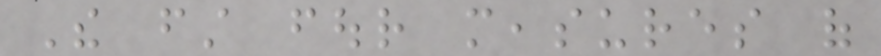The first four measures of
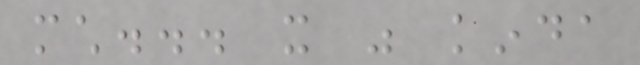much... it was kinda
